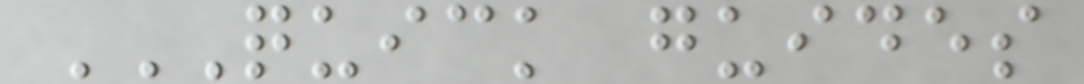QUICK GUIDES
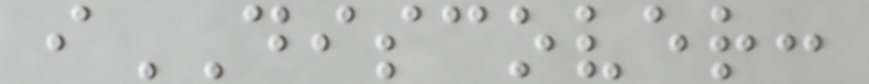iDISCOVER:
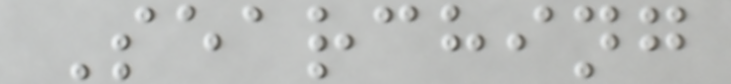Searching
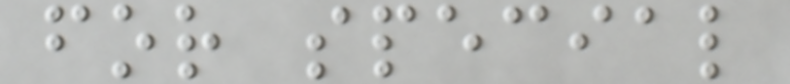for special
